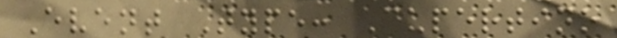Event Type: Cupertino
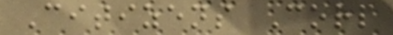Citizens Corp
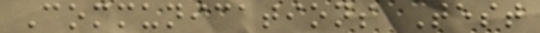Communications Test
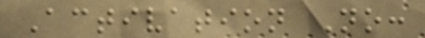Activation No:
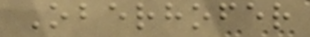Oberhofer
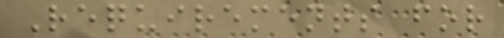Requirements for
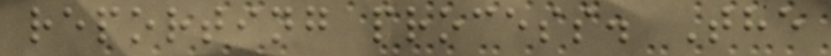reporting process. The
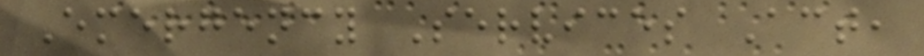Emergency Services Act,
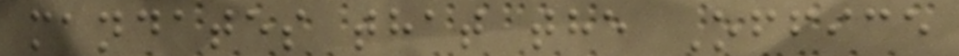mandates that the Office
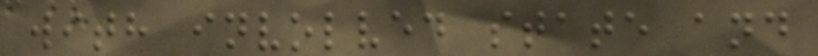with involved state and
